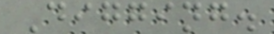Digging.
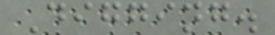Digging.
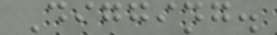Digging.
